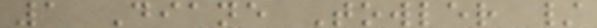1 Diane Towler /
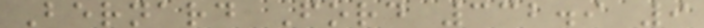Bernard Ford 332.9 9
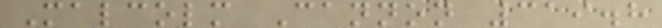Malcolm Cannon 319.8
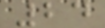24
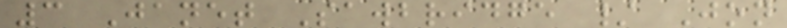3 Janet Sawbridge / Jon
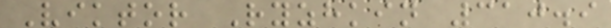Viktor Ryzhkin 310.9
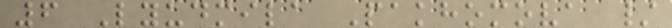6 Lyudmila Pakhomova /
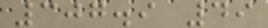307.9 49
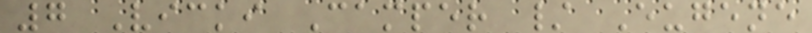7 Vicki Camper / Eugene
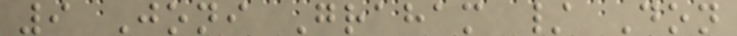9 Joni Graham / Don
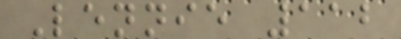Lennie 112
